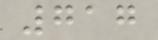717
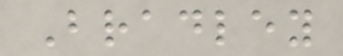Bradley
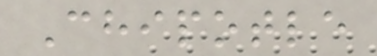Chipotle
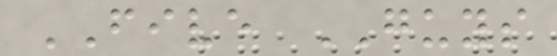FIVE GUYS
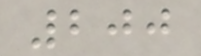200
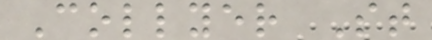Collyer St
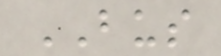BUS
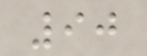90
